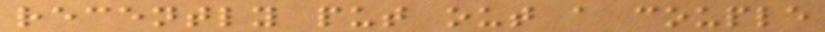recently put out a couple
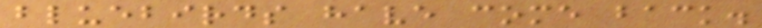bluebirds have come back.
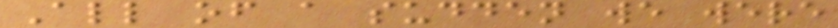All of a sudden we were
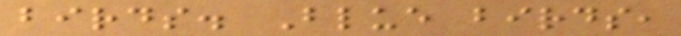birds. Blue birds,
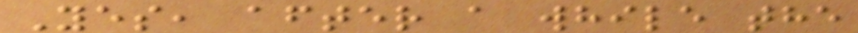Yes, after a while the
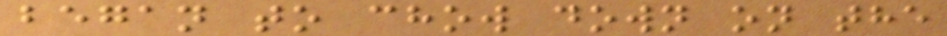began to chow down on the
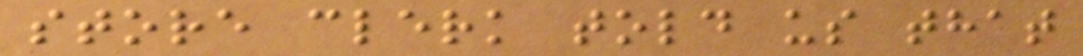store clerk told us that
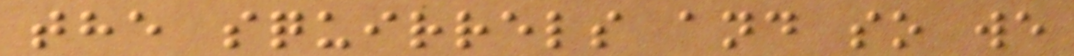the squirrels and so we
